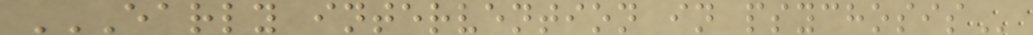EARLY INTERVENTION IN PSYCHOSIS
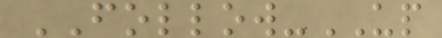FOLLOW-UP
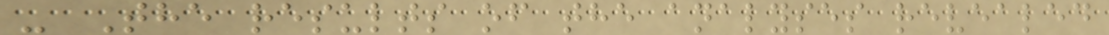- The results of the analyses revealed
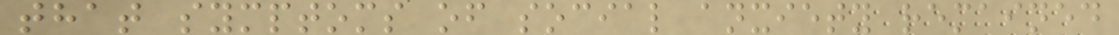that symptoms of social anxiety remained
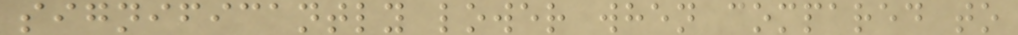significantly lower when compared to
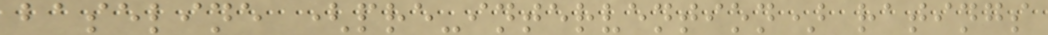baseline (pre-intervention) ratings
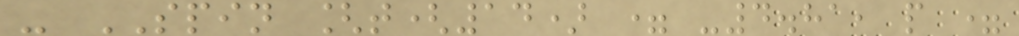- SPIN [t(14) = -4.81, p =
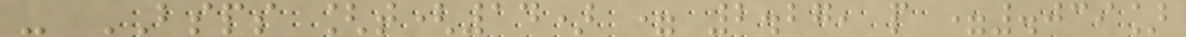- BSPS [t(14) = 2.27, p =.039]
